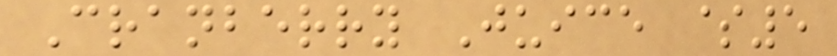Cranberry Juice $5
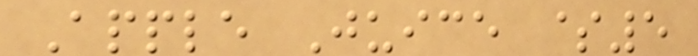Apple Juice $5
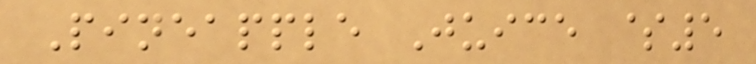Pineapple Juice $5
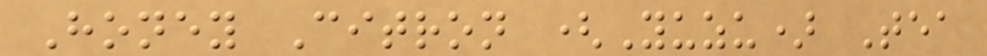Honey Citron (Yuzu) Tea
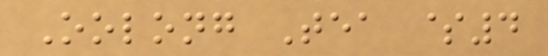Oolong Tea $4
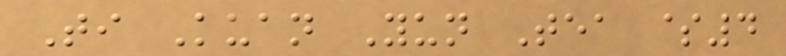Ti Kuan Yun Tea $4
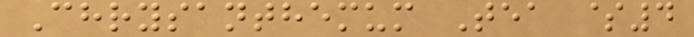Chrysanthemum Tea $4
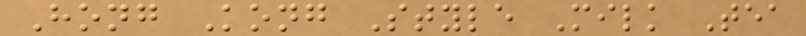Hong Kong Style Milk Tea
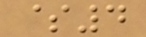$4
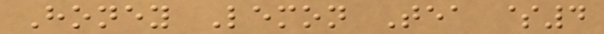Honey Lemon Tea $4
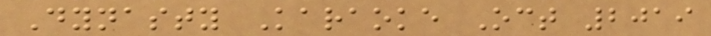Dynasty Karaoke Oct 2019
